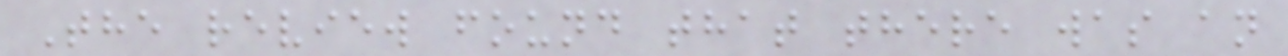The review found that there was an
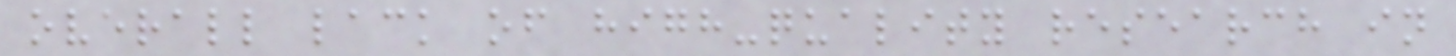overall lack of high-quality research in
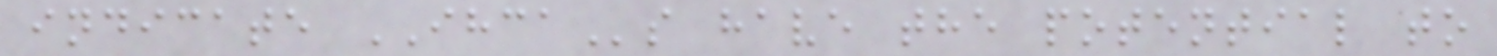indicate IHCAs have the potential to
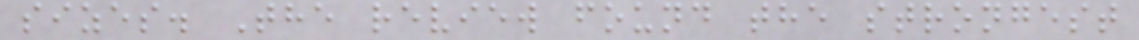sizes. The review found the strongest
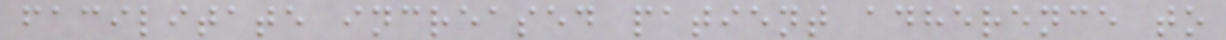facilitate increased patient adherence to
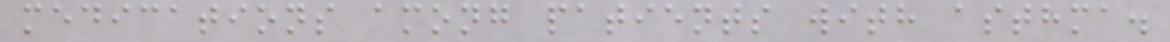medications among patients with asthma.
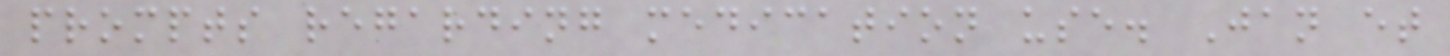prompts regarding medication use. Jan et
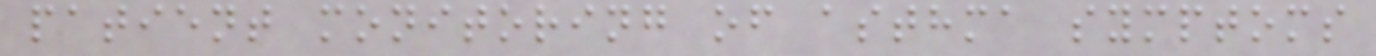patient monitoring of asthma symptoms
